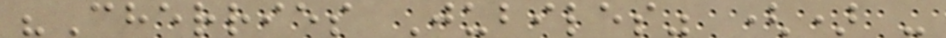"Cherries Jubiles" () -
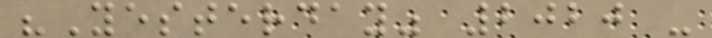"Yesterday" 2020 -
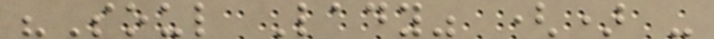"Soul Lady" () -
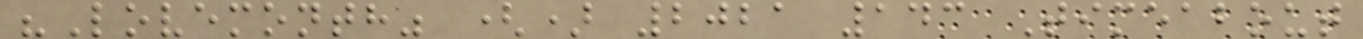"Lovemonth" () 2021 143 Timeabout
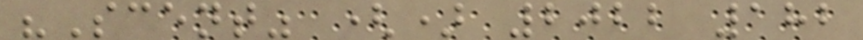"Scent" () 2022 182
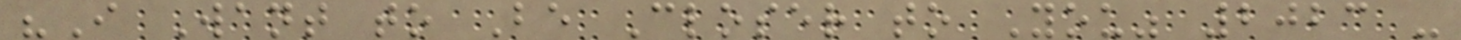"I Want to Be Closer to You" 2023 -
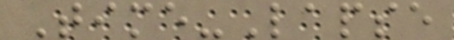Time-Lapse
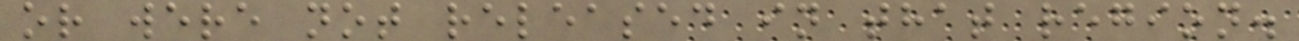or were not released in that region.
